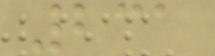231
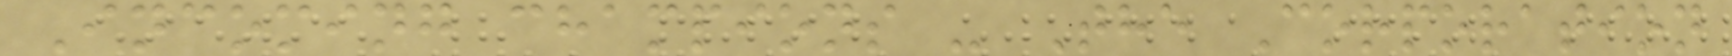Incoming champions - The Corporation
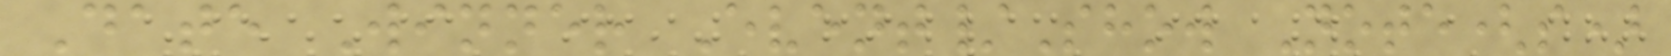Date Winner Event/Show Note(s)
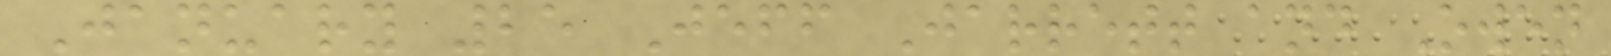January 25 Jeff Jarrett and Owen
